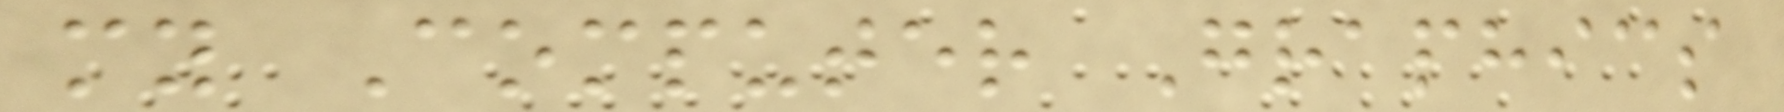my Computer Graphics
